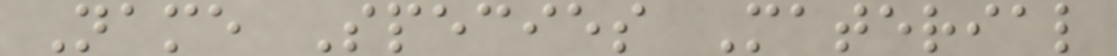Name Species Material
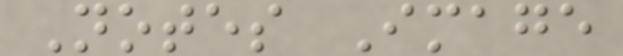Notes Image
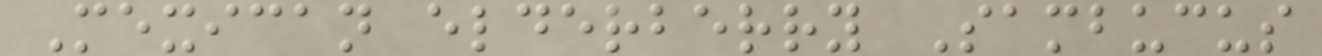Mexican elderberry Sambucus
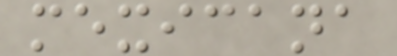mexicana
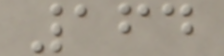164
